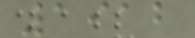1912
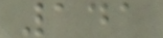141
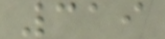319
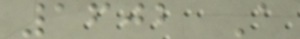1602 A
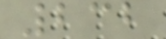232
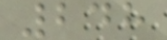248
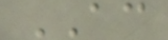AC
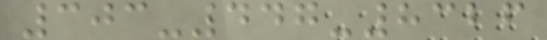303-447-8326
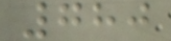780
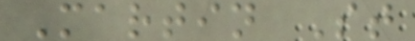Martin St
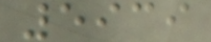5939
